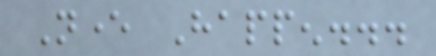Never Happen...
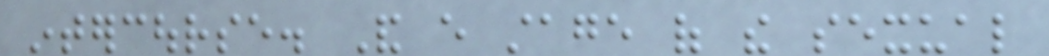intercourse. And every stage of the sexual
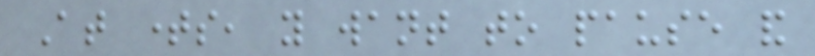At times, you want to pause and
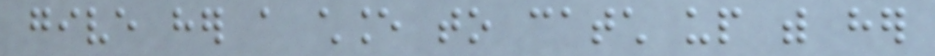give her a chance to catch up with her
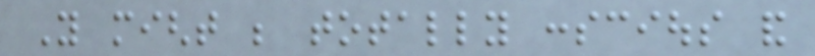You might be totally conscious and
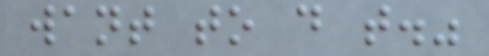want to do that."
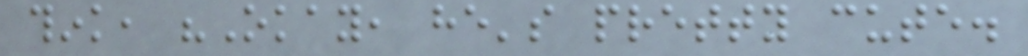think, "Okay, he's pretty cute.
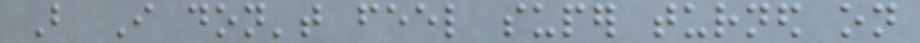But I don't feel super turned on
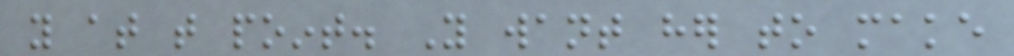you at that point. You want her to make
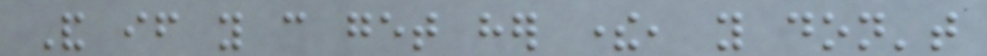And if you can get her there, you don't
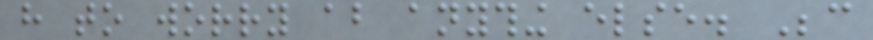have to worry about anything else. Because
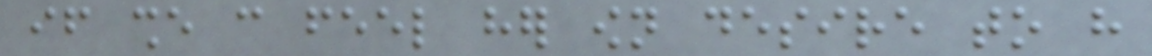if she can feel her own desire to have
